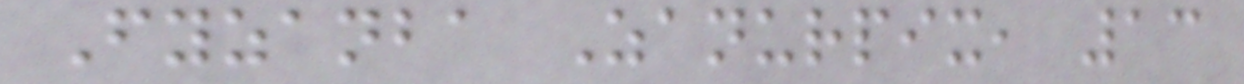Fyzanba Zanurpix, 13
